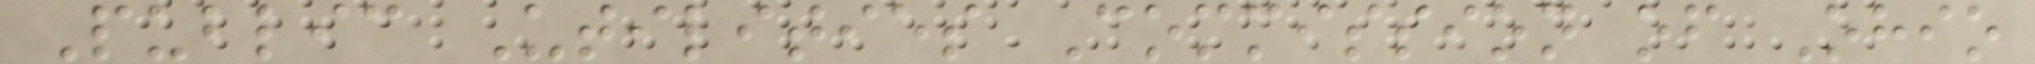Public Utilities Commission of Ohio
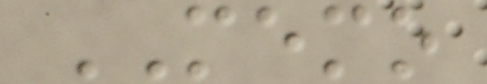MEMO
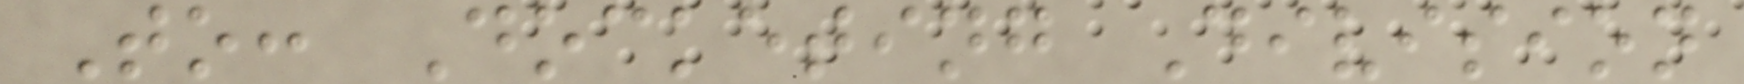To: Docketing Division
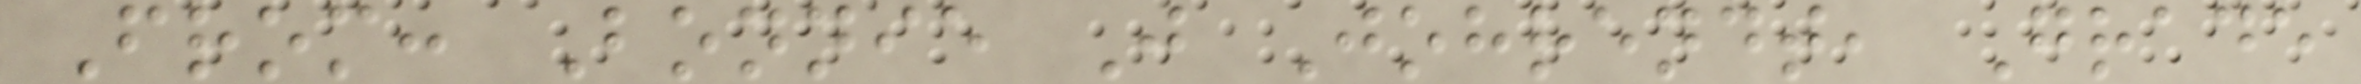From: Bonnie J Johrendt, Grade
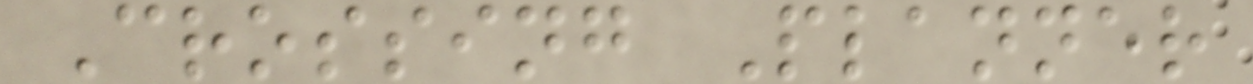Crossing Planner
